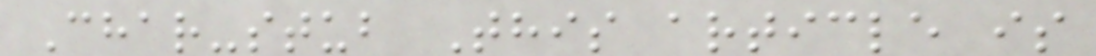Char-stub This article is
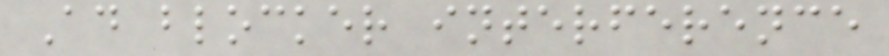Ad blocker interference
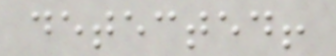detected!
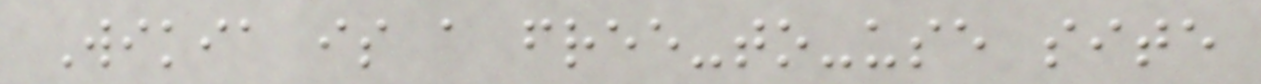Wikia is a free-to-use site
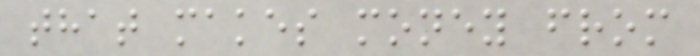that makes money from
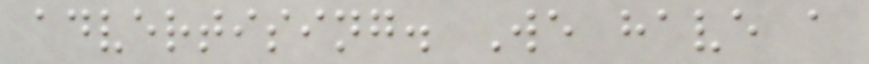advertising. We have a
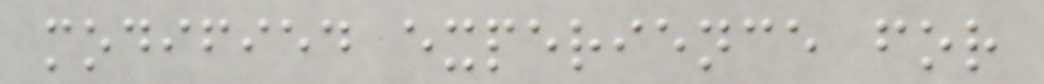modified experience for
